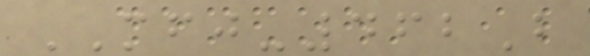MFJ-462B
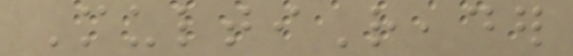MultiReader
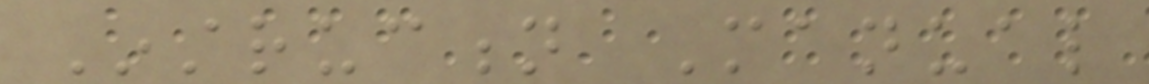Instruction Manual
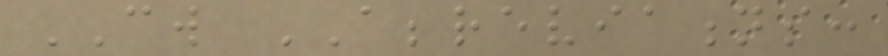CW ABBREVIATIONS:
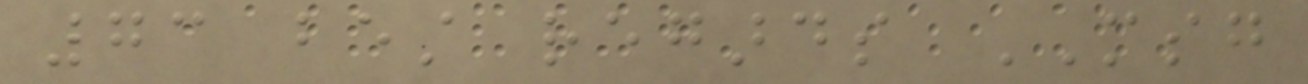73 best regards MSG
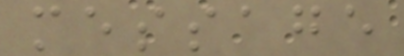message
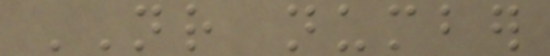NR number
